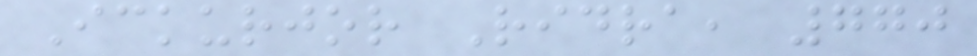Ickurjor Ridra, 770
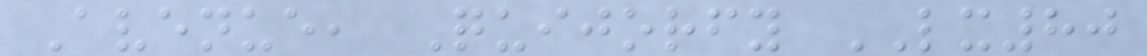Avenue, Quijorfy LX80
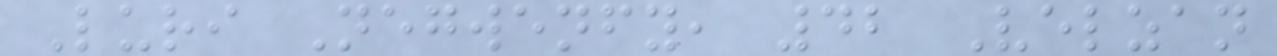Luri Negwenfy, 42 Velzan
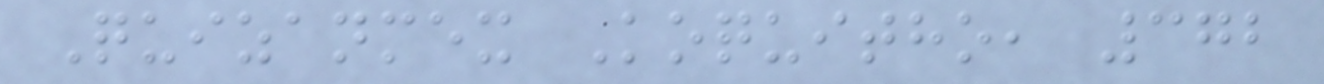Quizanmex Koquitho, 372
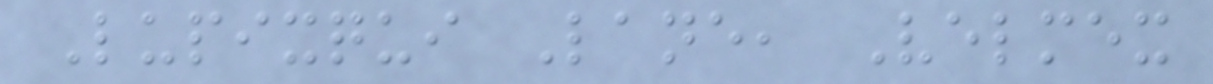Lupixqui Lane, Velmex
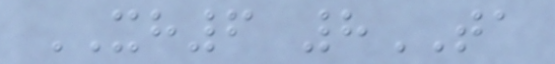XH6 8TA
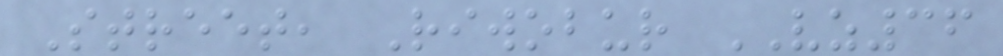Street, Riwobur VZ36
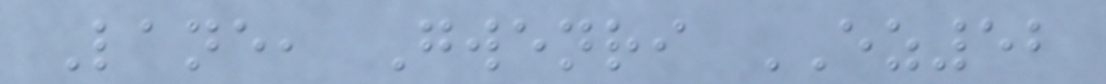Lane, Gwenri EZ52
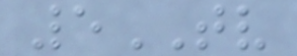5TV
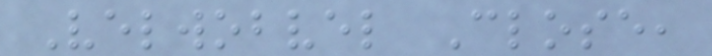Velwobvel Close,
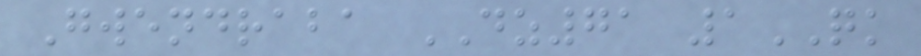Gwendraba DZ71 1QK
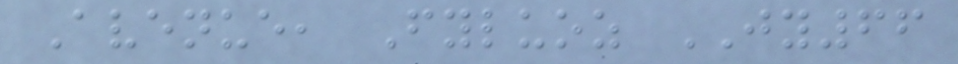Avenue, Fyluoz JY66
